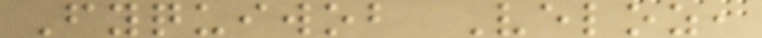Fyquiwob Veloz,
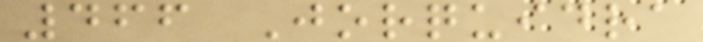466 Jorquidra
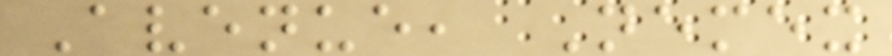Avenue, Nemex
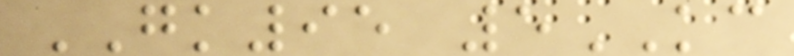GK95 5KC
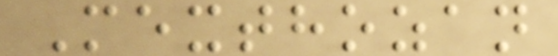Mexthozan
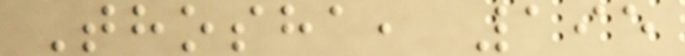Thosha, 195
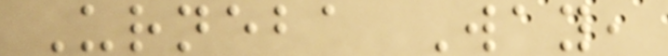Urneba Way,
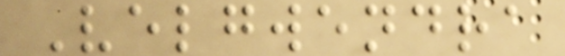Velgwendra
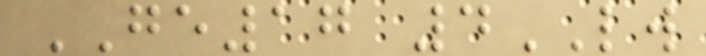GE17 4LW
